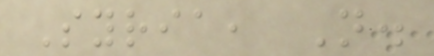Syria, N.
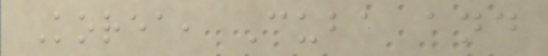Korea, Cuba and
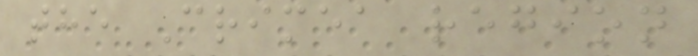the Crimea region
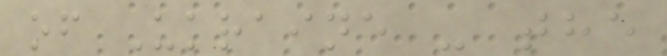of Ukraine - the
